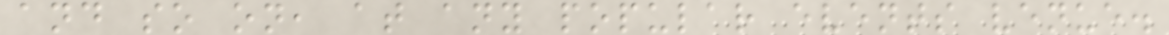and so on, at any popular events venue.
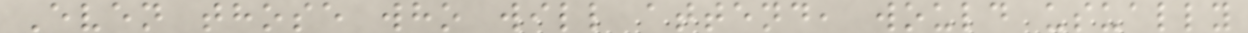Even those who will attend, would usually
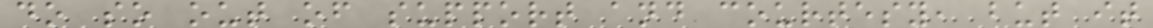do so out of support and courtesy, but it
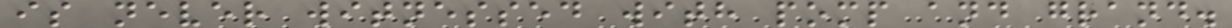is never witnessed with pomp and grand.
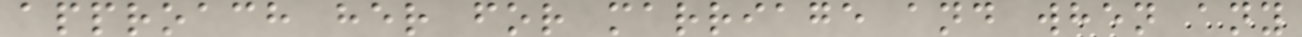approach her for marriage and when any
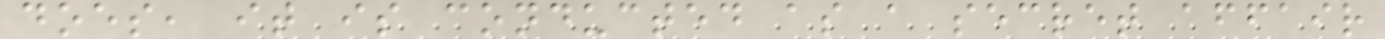does, it is conducted as a secret affair
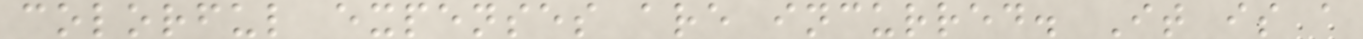colorful expenses are incurred. It is a
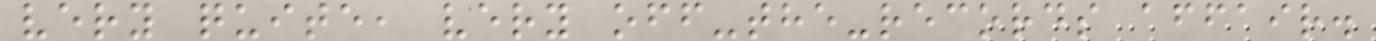very quite, very off-the-records affair.
